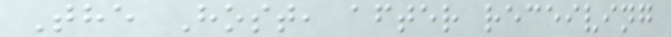The Host, after receiving
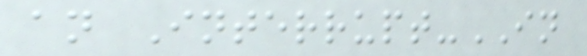an Interrupt-IN
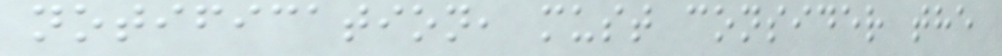notification, must consider the
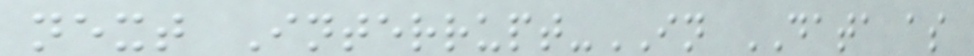next Interrupt-IN DATA as
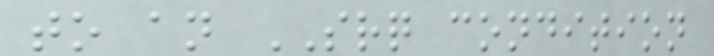to an SRQ condition
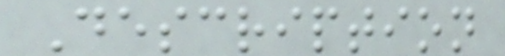Description
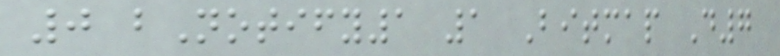0 bNotify1 1 Bitmap D7
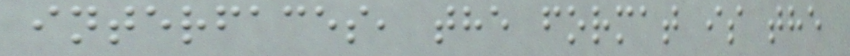interfaces, the format is the
